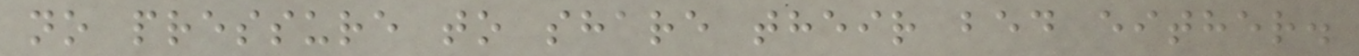no pressure to share their bed either.
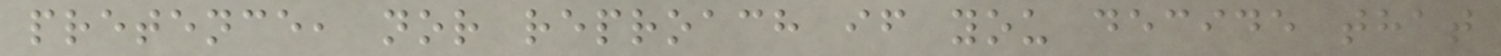pretence, nor reproach if you decide that
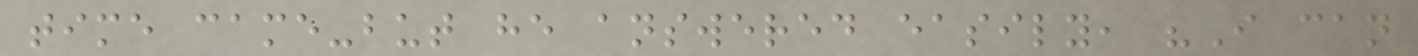time came-but he answered easily, "I can
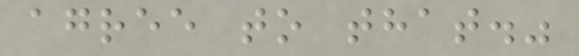agree to that."
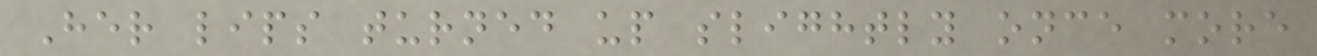Her lips turned up slightly once more
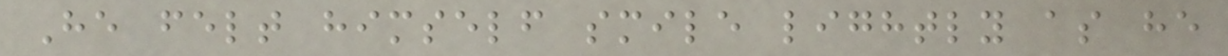He felt himself smile lightly as he
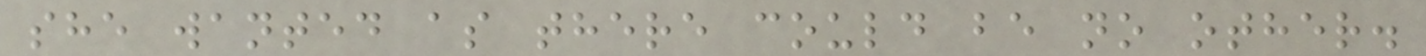she wanted as there could be no other.
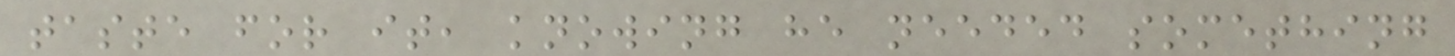taste for it, knowing he needed something
